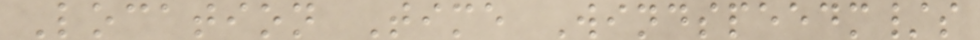Location Time Windspeedm/s
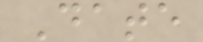Date
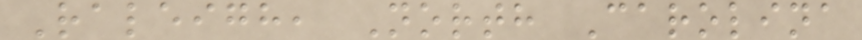Raleigh, North Carolina
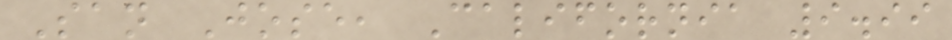San Jose, California 9.99
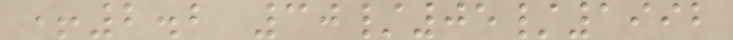+2.2 30/05/1992
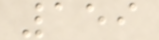159
